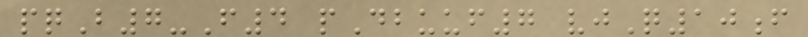pqB7-F4 pDbuuf7 vjQ10f
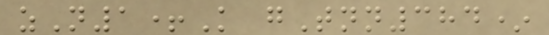zN1+K gTnn384*
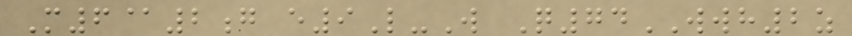M6@2g e9L-W Q74WWH2z
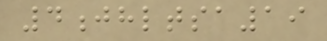4jhltsa19
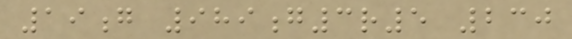19g 989g3r5 230
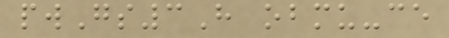pwGs3H obmu-ce
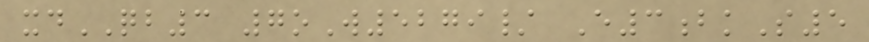xdQB3 7oW5279/ E3bkS5
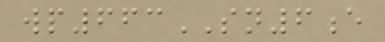wp663SN6e
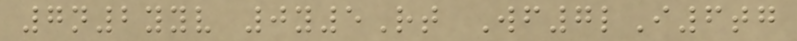7n2yyv 0y5Rt Wf7lI6tg
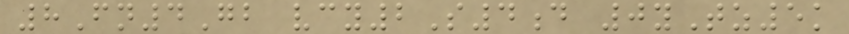8Fn4Gb vcy2S4d 0yTz5k
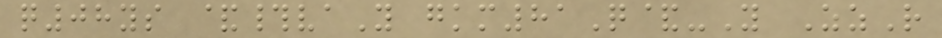q08ys &#vaY gkm81Q&-Y ZzR
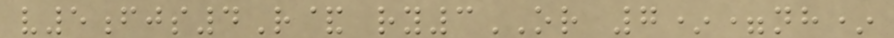v5fjs4R& ry3OR 7*=nh*
